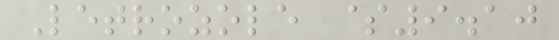Letrozole $9.10
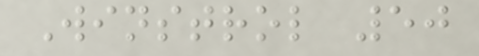Winstrol 50
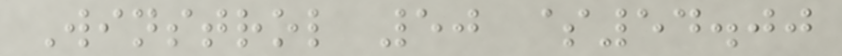Winstrol 50 $54.00
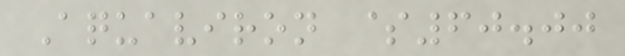Aquaviron $60.00
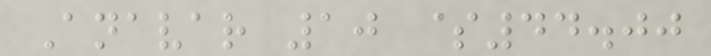Anavar 10 $44.00
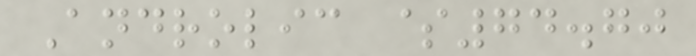Androlic $74.70
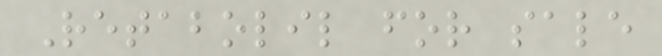Retabolil for sale
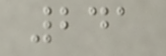241
